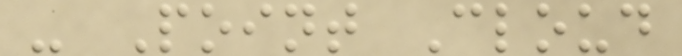- Point Cloud
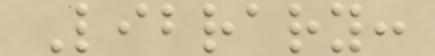Library:
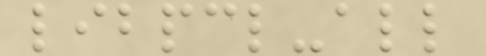libpcl-all
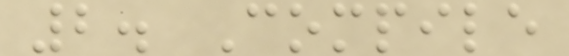2. Compile
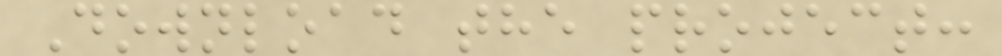Download the project:
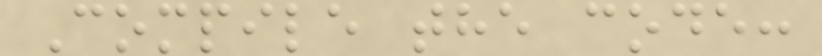Compile the code:
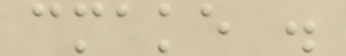cmake .
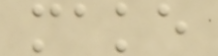make
